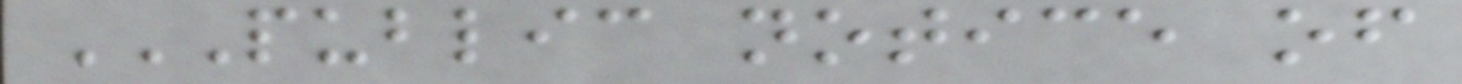PUBLIC NOTICE OF
